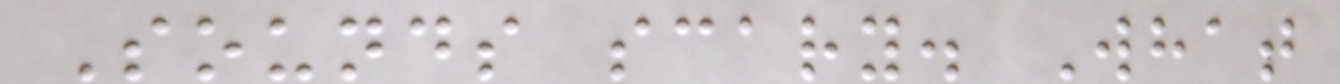Sounds scary. What
